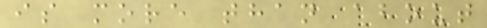is more than about
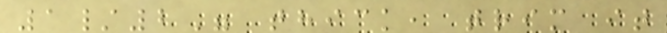1/2" thick, trim it
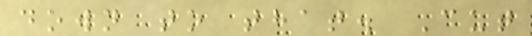down to that. Cut
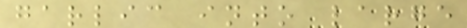garlic into large
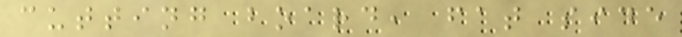cutting board, fat side
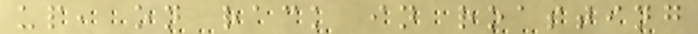up, on rack in roasting
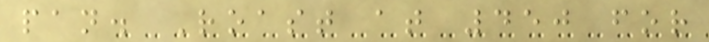pan. Roast at 450 for
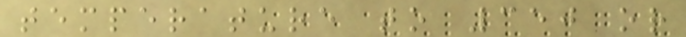temperature to 350 or
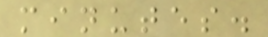minutes.
